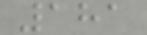181
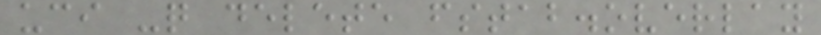uci -q delete fstab.overlay
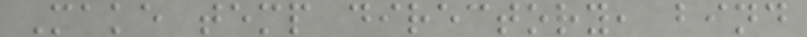Make temp directory, bind
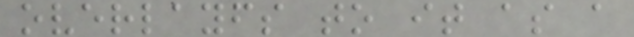overlayfs to it as a
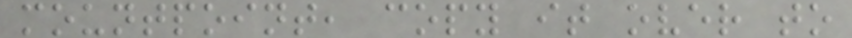mountpoint, copy it over to
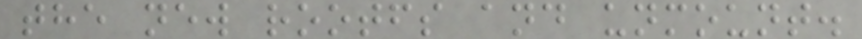the new rootfs and unmount.
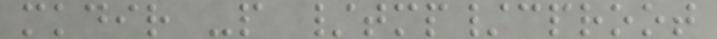mkdir -p /tmp/cproot
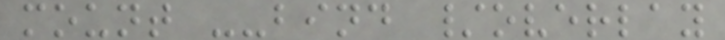mount --bind /overlay
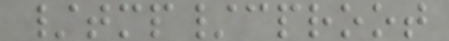/tmp/cproot
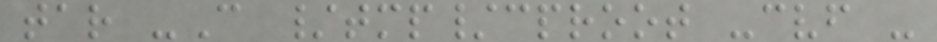tar -C /tmp/cproot -cvf -
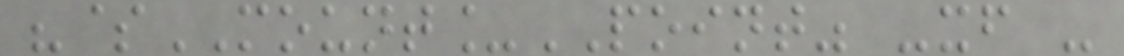"$MOUNT_POINT" -xf -
